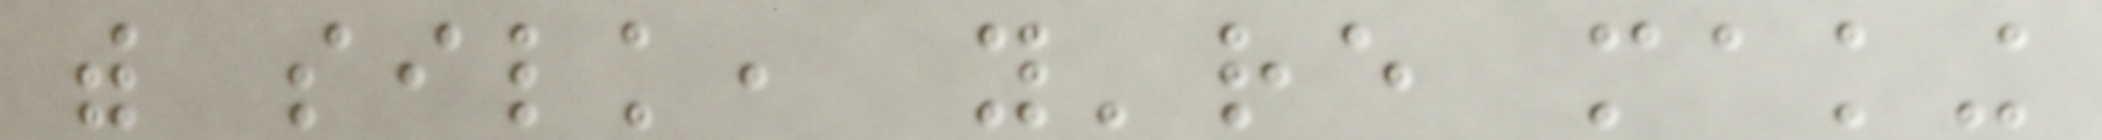with silk, you're making
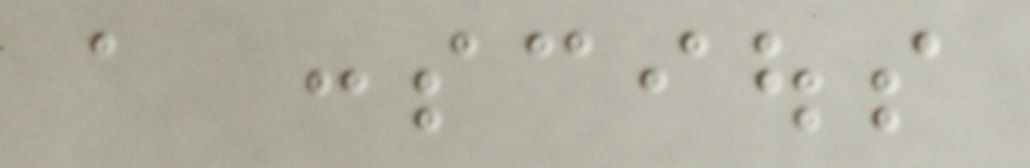a conscious
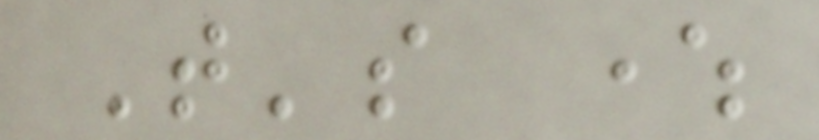That's where
